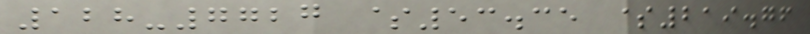128-7727 $53.35 $219.76
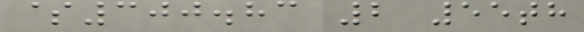$300.83 2 55th
